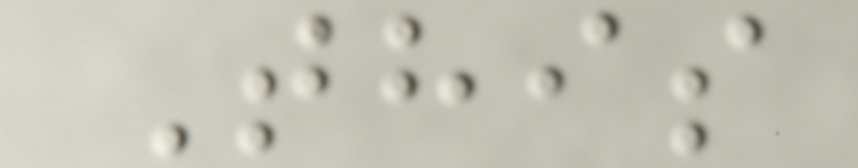This
